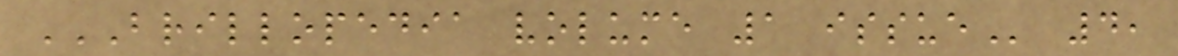BRILLOPEDIA VOLUME 1 ISSUE 4,
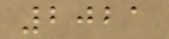2021
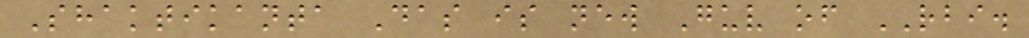Shaktikanta Das is new Guv of RBI.
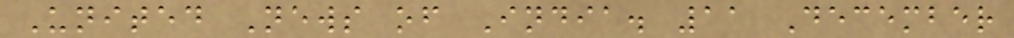United News of India. 11 December
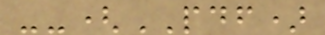--(PDF)
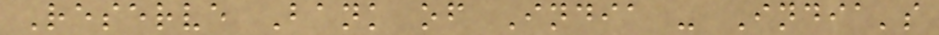Reserve Bank of India - India's
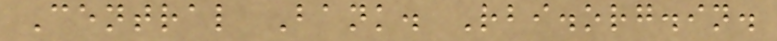Central Bank. Rbi.org.in.
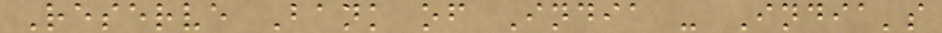Reserve Bank of India - India's
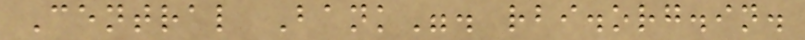Central Bank". rbi.org.in.
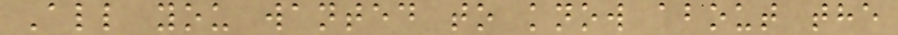All you wanted to know about the
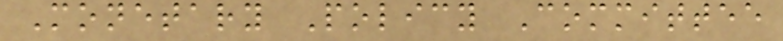Monetary Policy Committee
